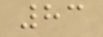83
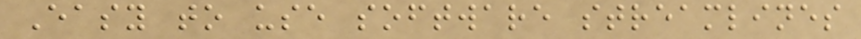Easy to use software streamlines
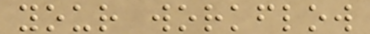your workflow
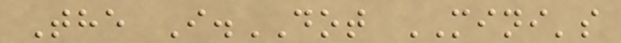The I.DOT MINI's
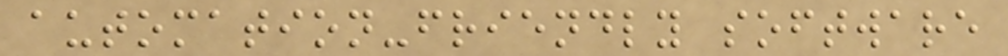automation-friendly software
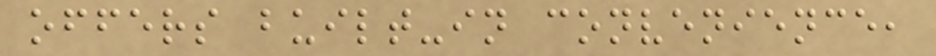offers built-in convenience,
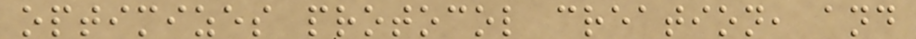optimizes protocol creation, and
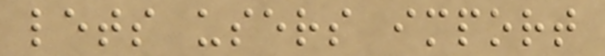lets users import
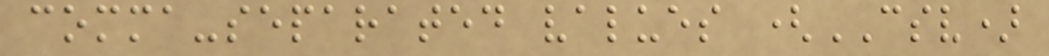comma-separated values (CSV)
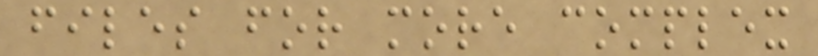files for more complex
